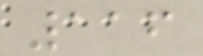116
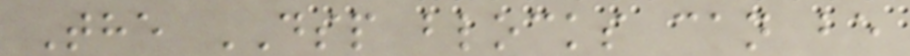The DSP blocks can be
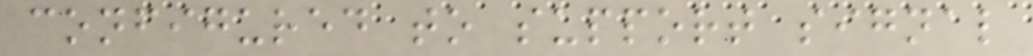configured to support signal
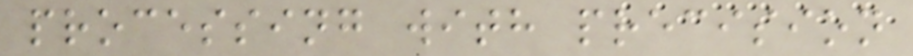processing with precision
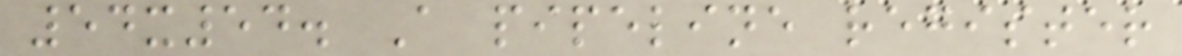54x54. A pipeline register
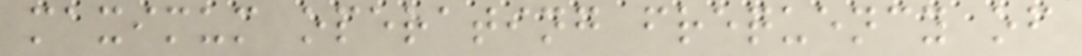maximum operating frequency of
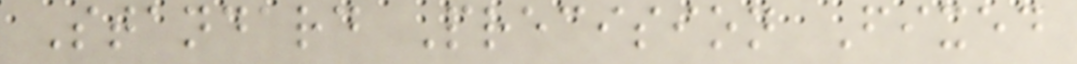Standard Precision Fixed
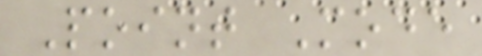Point Mode
